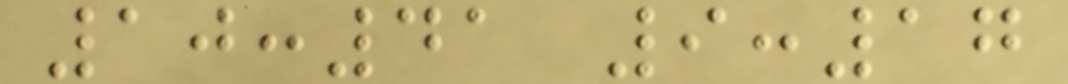10:41 9:17
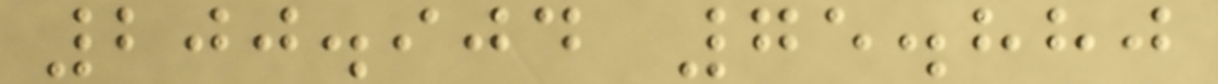200.904 75.880
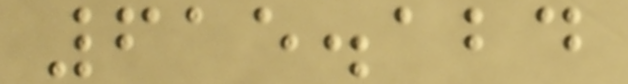615.124
